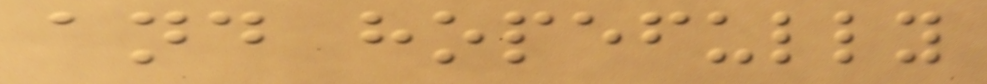and hopefully
